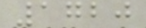1720
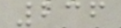236
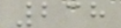238
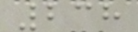238
